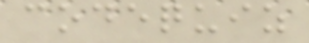codequiz
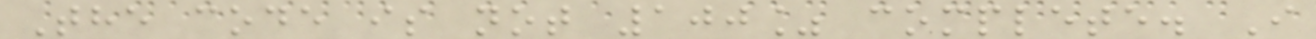The code is not 100% complete. I
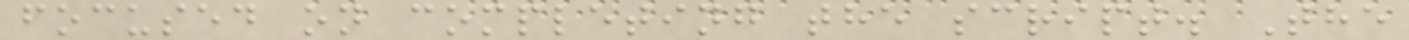focused on completing the script. The
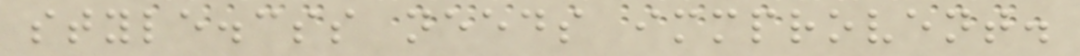style.css needs immprovent.
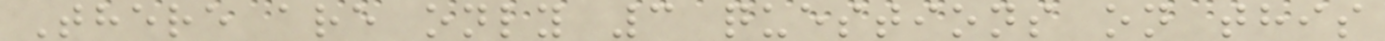There are only 3 questions on this
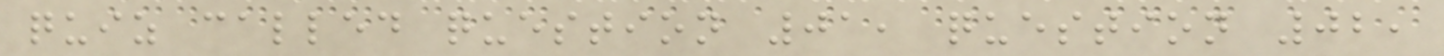quiz called question 01, question 02,
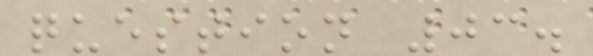question 03.
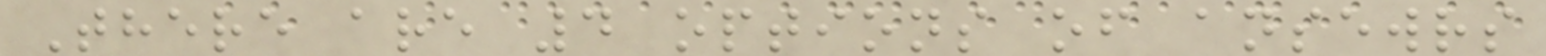There are 4 options of ansewrs
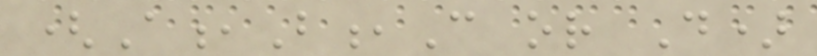(A,B,C or D)
